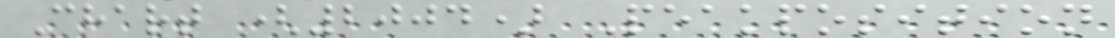Chart (2004) Peakposition
